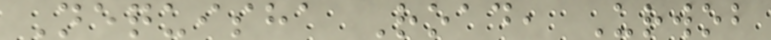Nequisha Road, Urwob
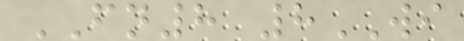FN8 8WI
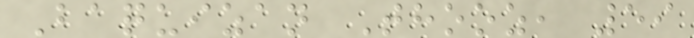Baquizan Thooz, 59
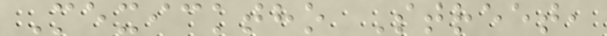Mexicktho Street,
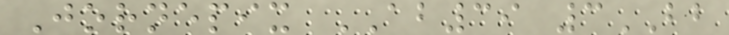Jornepix AB39 3BB
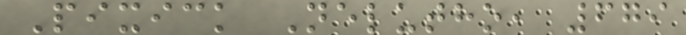Pixick Nelutho, 679
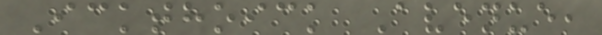Ickthoick Avenue,
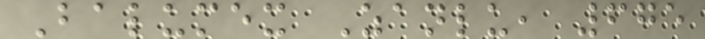Balumex Zanlu, 675
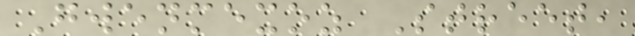Gwenmexoz Street,
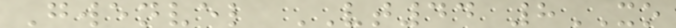Gwenvel VT44 8XO
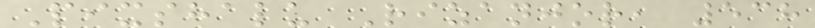Pixshalu Rizanjor, 538
